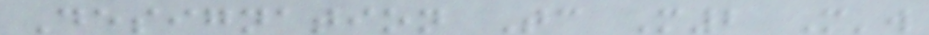Designation Tc M2 M'w
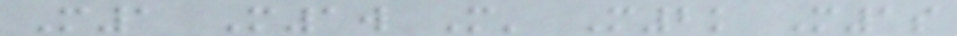M1 M1w M' M2k M1s
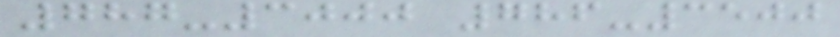787-3000 786-3500
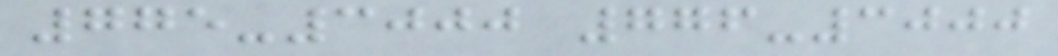775-3000 776-3000
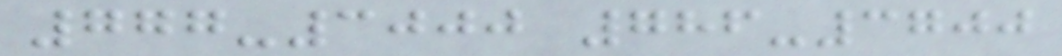777-3000 786-3700
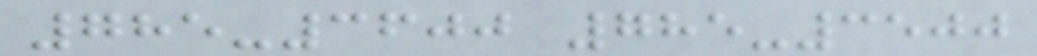785-3600 785-3500
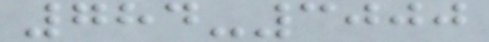784-3000
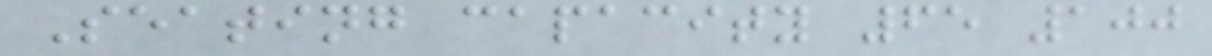Seating capacity 65 100
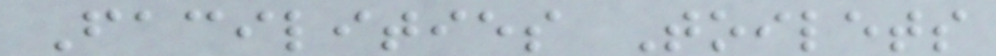Facilities Toilets
